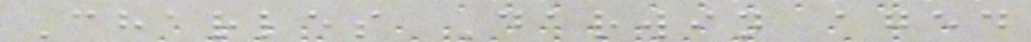Charles Darwin aged
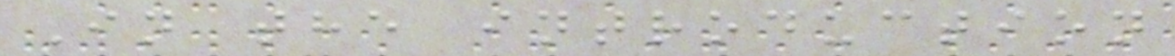In the introduction
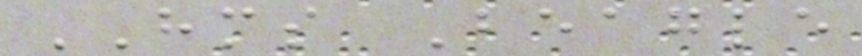HMS Beagle
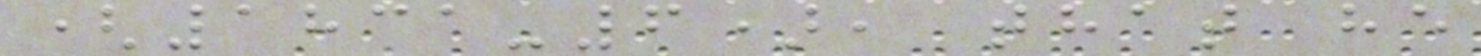(1831-6), that he
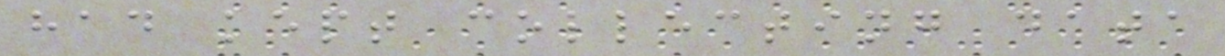had kept collecting data
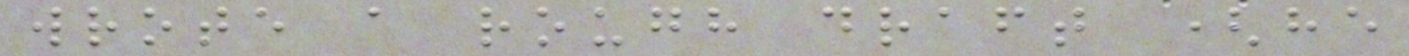wrote a rough draft (he
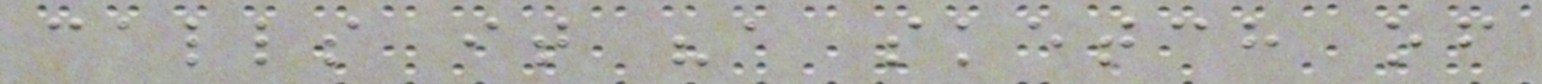calls it "a sketch of
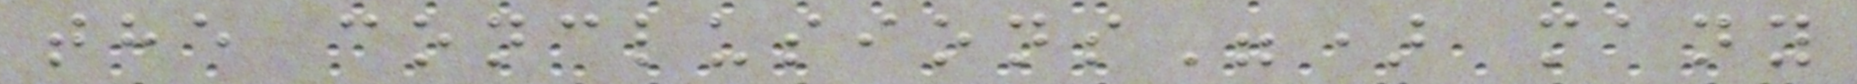the conclusions") many
